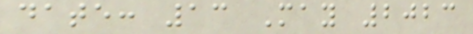date: 13 May 2023
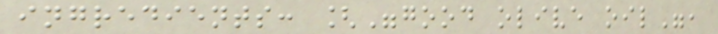ingredients: ["good olive oil",
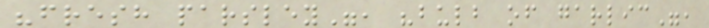"fresh parsley", "bulb of garlic",
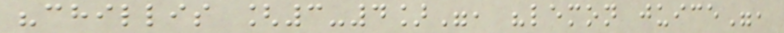"chillis [3-4]", "lemon juice",
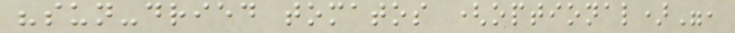"sun-dried tomatos (optional)",
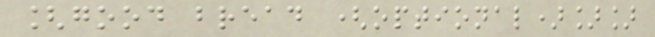[good bread (optional)]]
